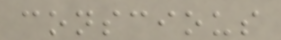conscious
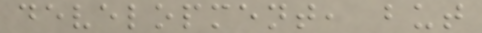development, but
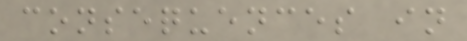consequences in
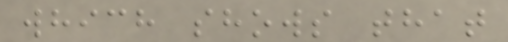which shows that
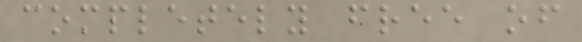completely free of
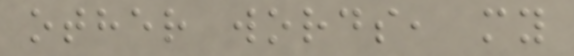other words, my
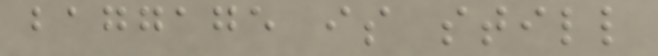baggage is still
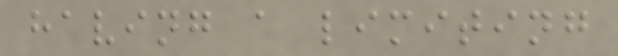having a limiting
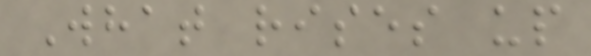What rises up
